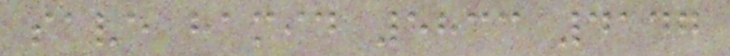save hamid 5833 4147
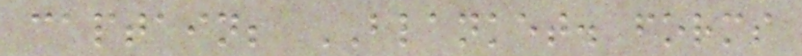captain; BLANKET. forms
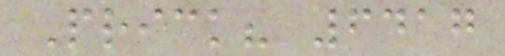Prick? 6417
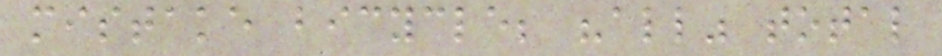mistake bicycle; "all" total
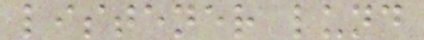listener lund
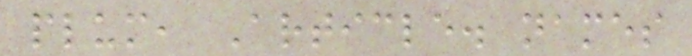plum, Article. names
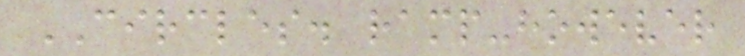CIRCLES. ramp-however
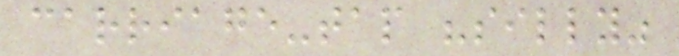carriage-tap "silly"
